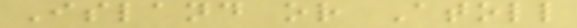Island or Atoll
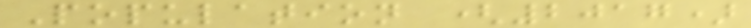Population (2017)
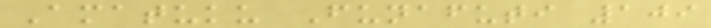Amatuku Funafuti 109
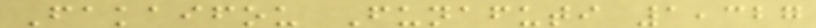Fakaifou Funafuti 1,327
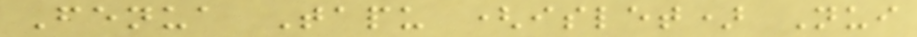Fenua Tapu (islet) Nui
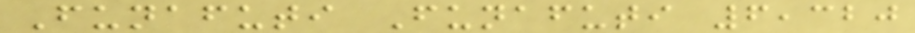Funafuti Funafuti 6,320
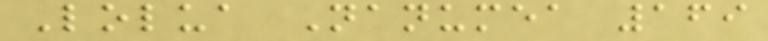Lolua Nanumea 169
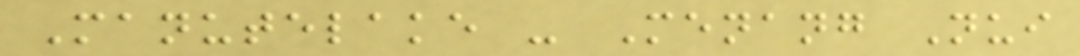Manutelake - Menang Nui
